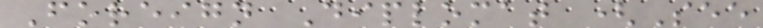Foreign Diplomat (See
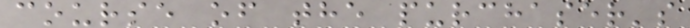course of the purchaser's
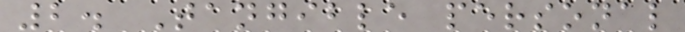2. Tangible personal
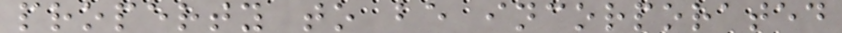property to be incorporated
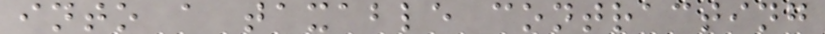into a taxable contracting
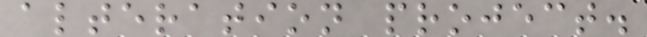alteration project.
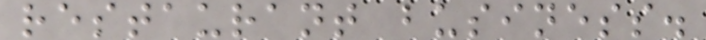restaurant business.
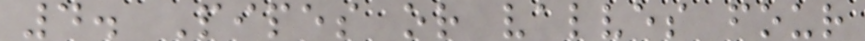4. Pipes or valves four
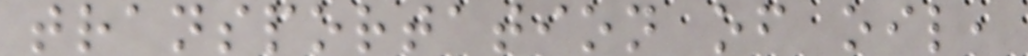transportation of oil,
